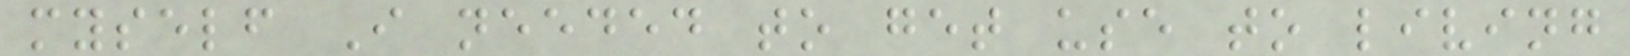myself I needed to get use to living
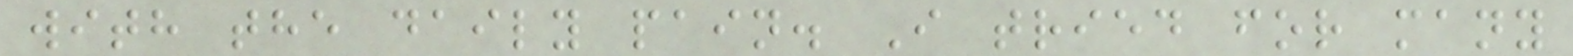with the daily pain. I tried for many
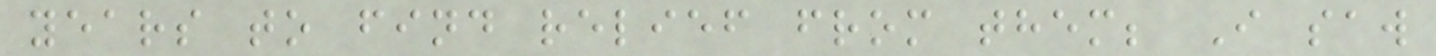years to find relief from them; I saw
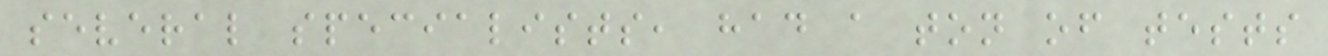several specialists, had a ton of tests
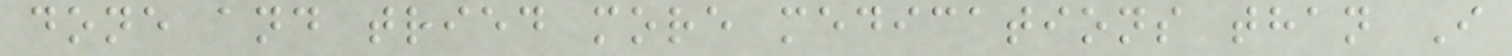done and tried more medications than I
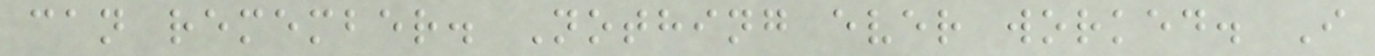can remember. Nothing ever worked. I
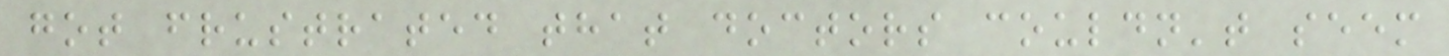got frustrated that doctors couldn't seem
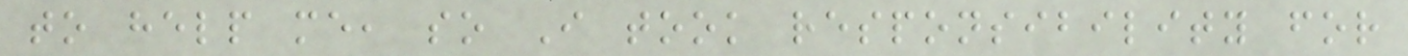to help me, so I took responsibility for
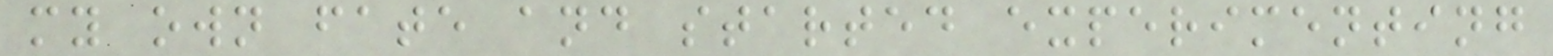my own fate and started experimenting
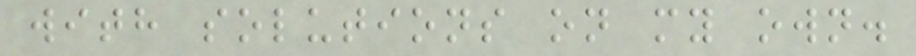with solutions on my own.
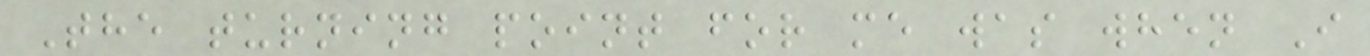The turning point for me was when I
